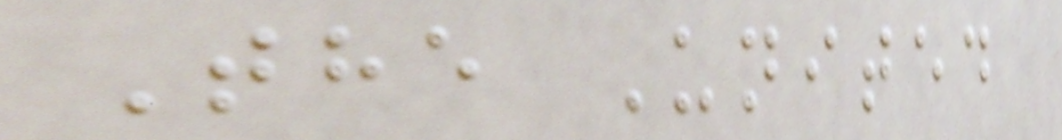The United
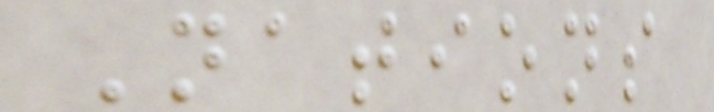Nations
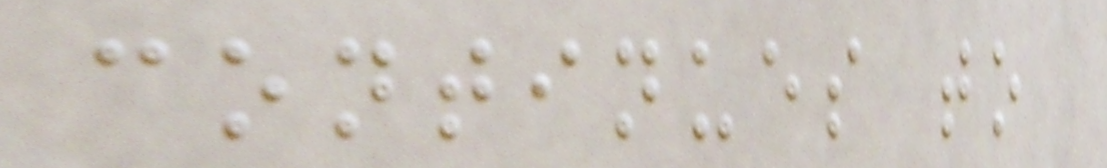continues to
